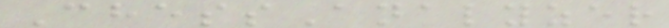ChessAnalyzer
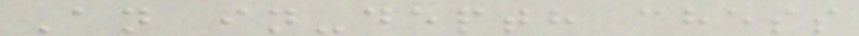An in-depth chess
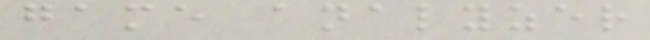game analyzer
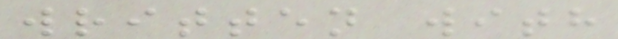written with
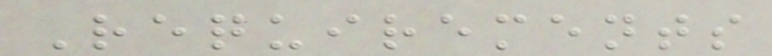Requirements
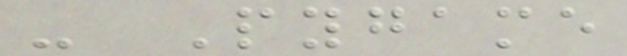- Pygame
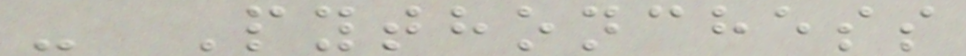- Pythonchess
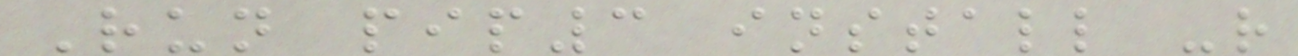Run pip3 install -r
